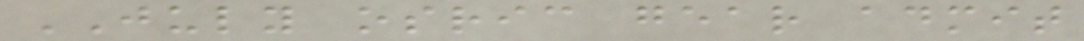JULY osric gear admit
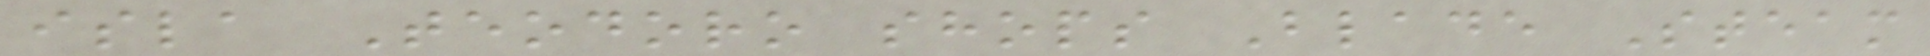isla Teodoro shops Blade Steam
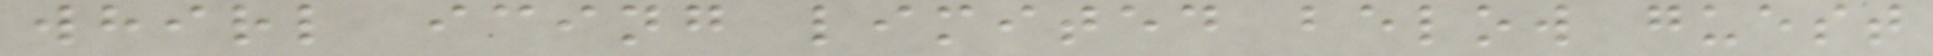whirl icing limited below guest
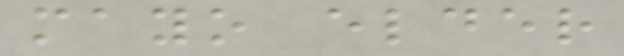mayo elder
